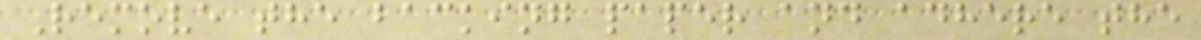Remove the backing paper and adhere the
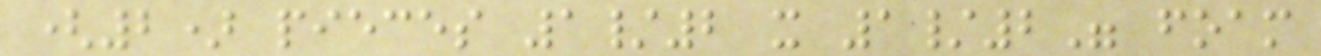(2) pieces 1/2 x 1/2" foam
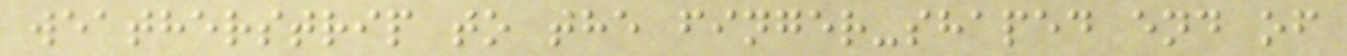weatherstrip to the finger-shaped end of
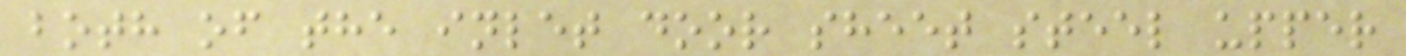both of the inlet door sheet steel upper
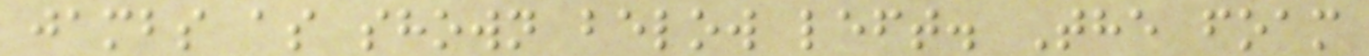jambs as shown below left. The foam
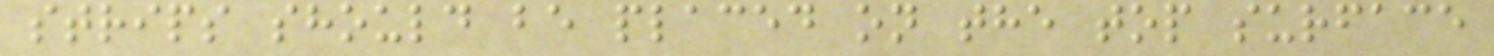strips should be placed on the top surface
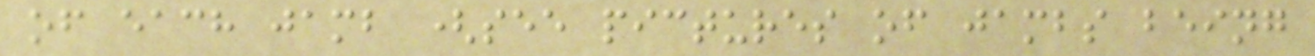of each jamb (see pictures of jambs being
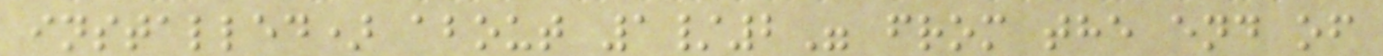installed) about 1/2" from the end of
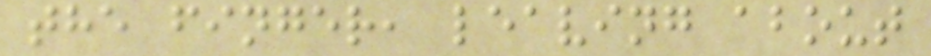the finger, leaving about
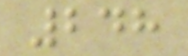248
